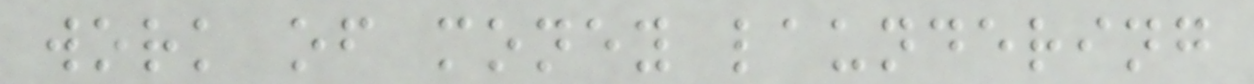work of money laundering
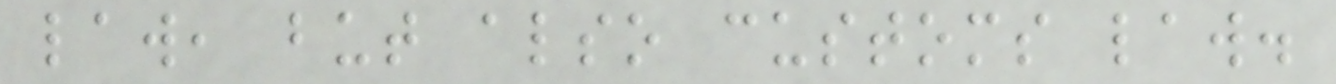law, but also customs law.
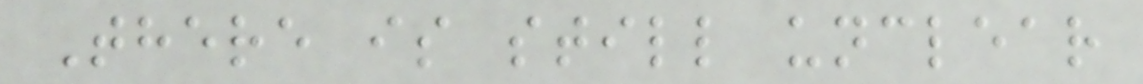There is still unclear
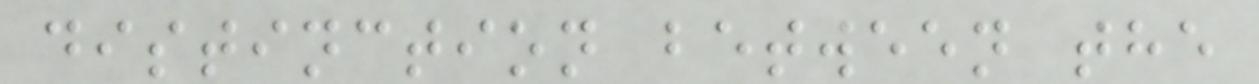distinction between the
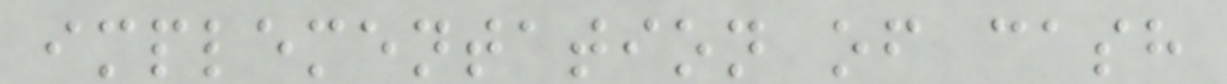implementation of cash
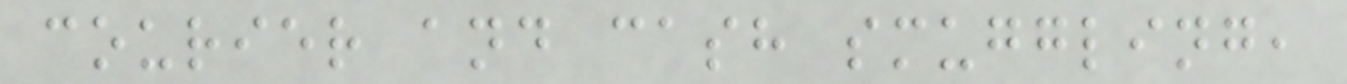courier and cash smuggling,
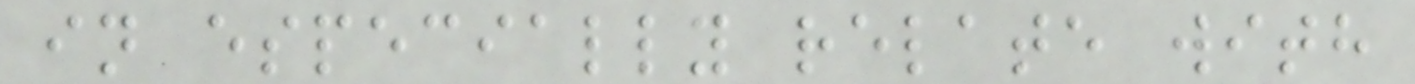in especially relate with
